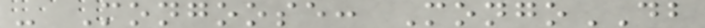- Mongoose: MongoDB
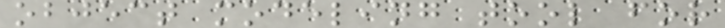object modeling tool for
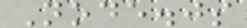Node.js
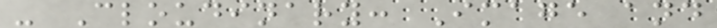- Cloudinary: Image and
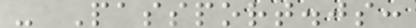- Passport.js:
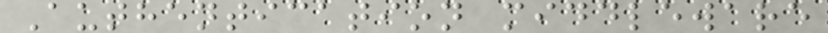Authentication middleware
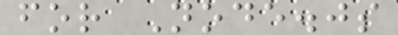for Node.js
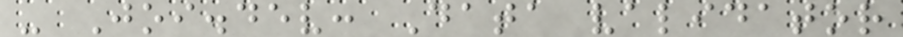- Joi.dev: Data validator
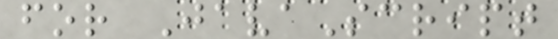for JavaScript
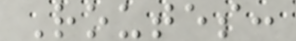Routes:
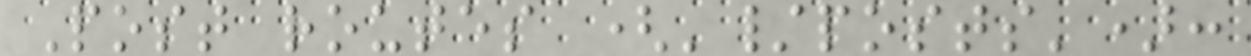Post routes ('/posts'):
